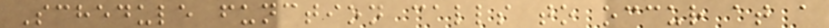Schedule function calls to occur at a
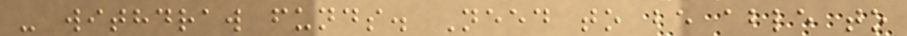- withdraw funds. Need to be able to
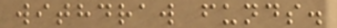withdraw funds.
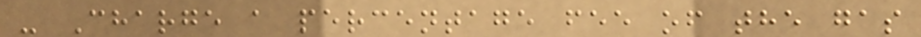- Charge a percentage fee of the gas
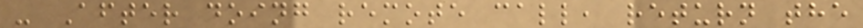- After doing remote call, return the
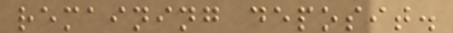remaining deposit.
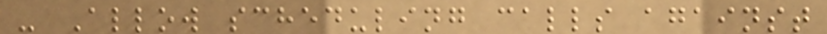- Allow scheduling calls against
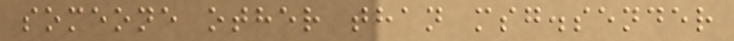someone other than msg.sender
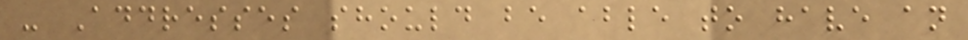- Addresses should be able to have an
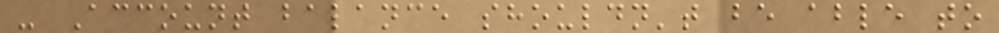- Account balance shouldn't be able to
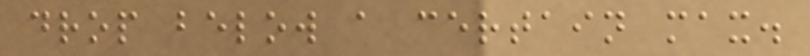drop below a certain max.
